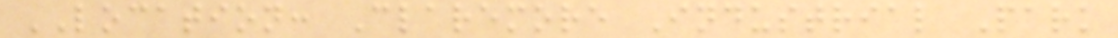LOCATION: Claremore Industrial Park
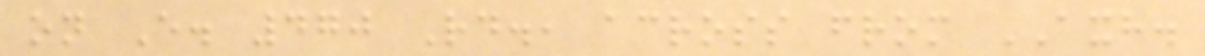on E. 470 Rd., across from AXH.
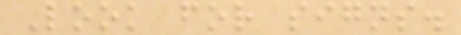Look for signs.
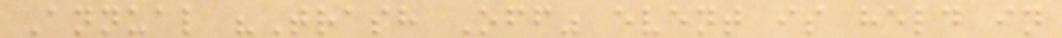Annual "Trash Off" event is held in
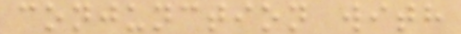conjunction with
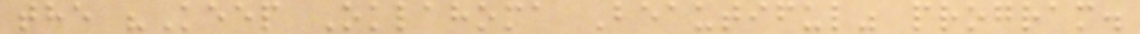the "Keep Oklahoma Beautiful" program.
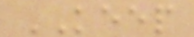KEEP
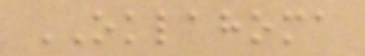OKLAHOMA
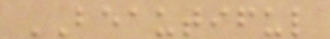BEAUTIFUL
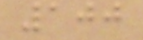100
